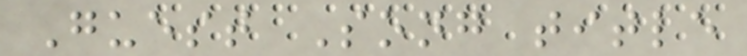Guest Song title
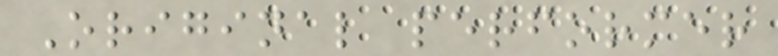Original performer
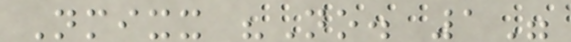Nmixx "No. 1"
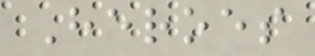Heroes
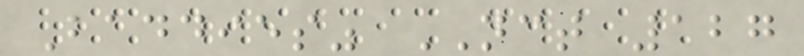Baddies" NCT 127
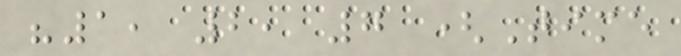"1, 2, 7 (Time
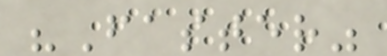"Faster"
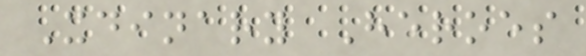Xdinary Heroes
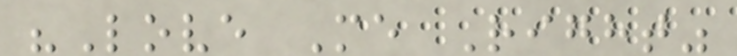"Love Me Right"
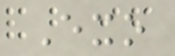Exo
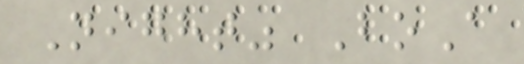Night" BoA
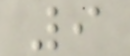9
